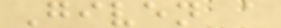Given a
